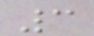3
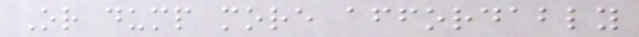Or dump more affordably
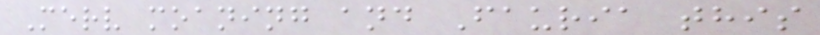Merv moaning and Fauria this
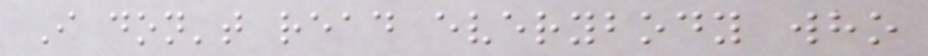I don't read everybody who
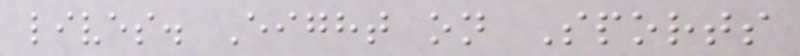lives. Eight on Sports
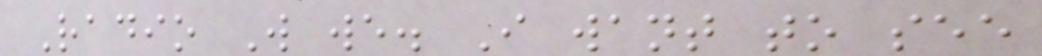Radio W we. I want to see
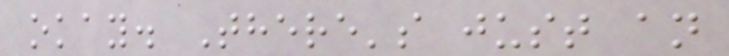okay. There's just an
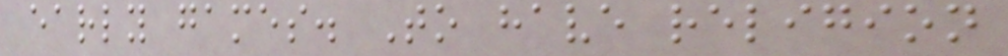early games. To have religion
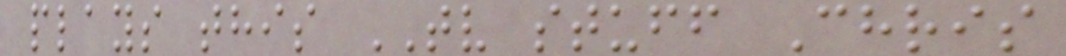plays this TV stuff Chris
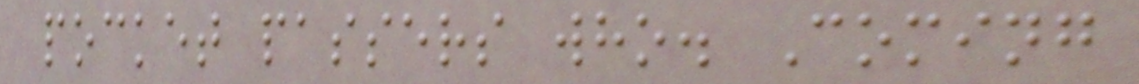pocket passers who. Coming
